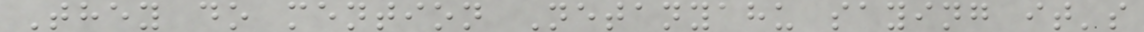They do mention Netanyahu saying it's
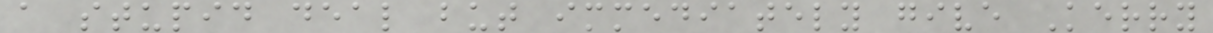a stupid deal but immediately give Kerry
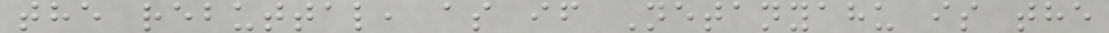the rebuttal, as if Netanyahu is the
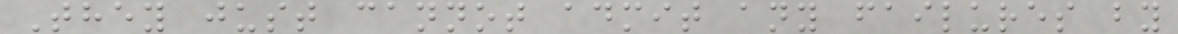They just cannot admit any failures by
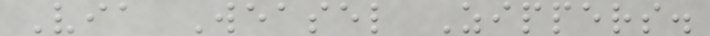Via Weasel Zippers.
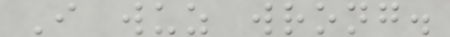I wuz wrong.
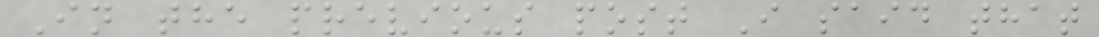In the previous post I said that
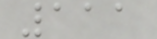111
